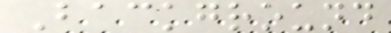Background
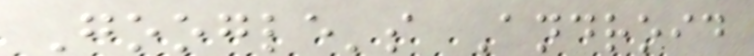Google's Android
